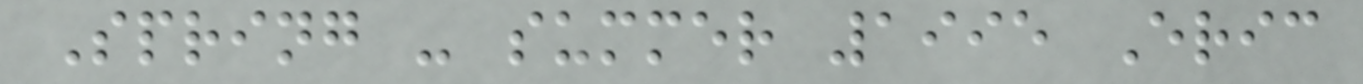Spring - summer 1995 Eric
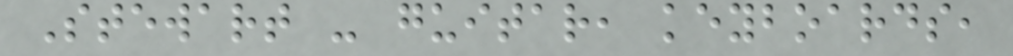Stewart - guitar, keyboards,
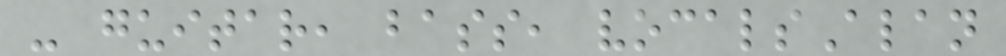- guitar, bass, vocalsAlan
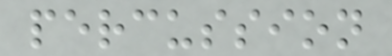percussion
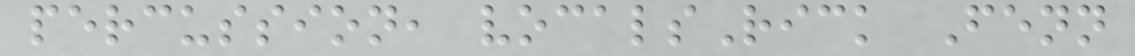percussion, vocalsRick Fenn
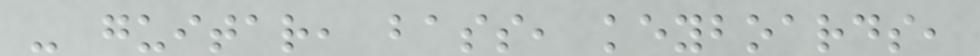- guitar, bass, keyboards,
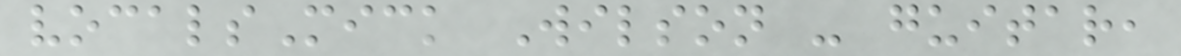vocalsMick Wilson - guitar,
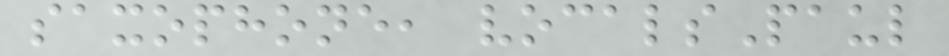saxophone, vocalsPaul
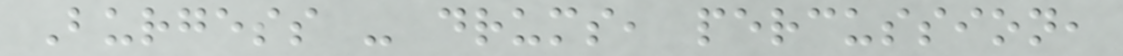Burgess - drums, percussion,
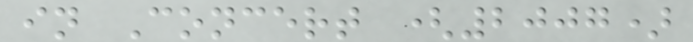in Concert (2007)
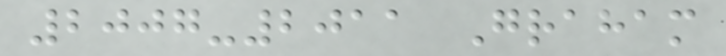2007-2011 Graham
